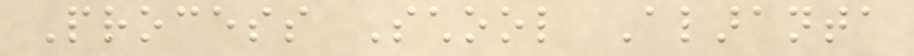Process School Alaranta
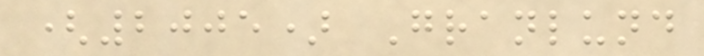(2005) Granlund
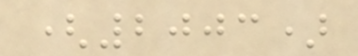(2003)
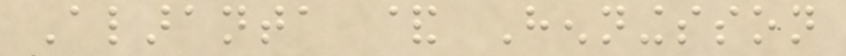Alaranta & Henningsson
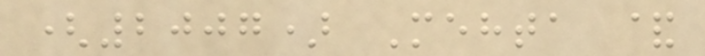(2007) Mehta &
